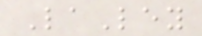LaLey
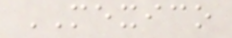MEXICO
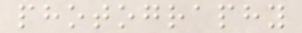photography
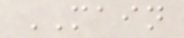MAIN
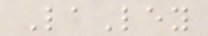LaLey
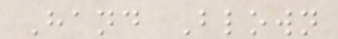Hand Blown
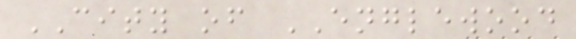CITY of ENGLEWOOD
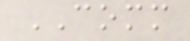COMM
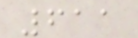611
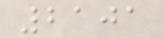2101
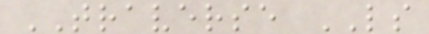TRAVERSE LS
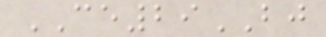CE29BJ
